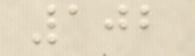102
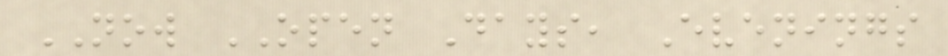NOW OPEN Days, Evenings
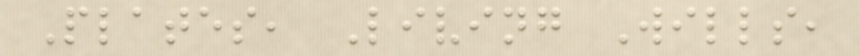Plates, Living Wills,
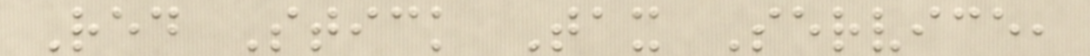Red Stick Tax Service,
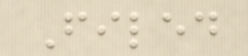Filed
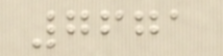7671
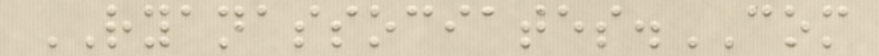RYANASSOCIATES.COM
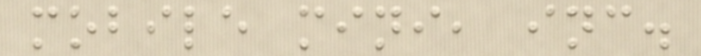mobile mini, inc.
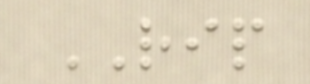RIP
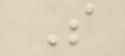S
